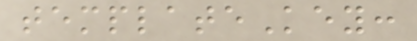templateKey:
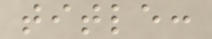title:
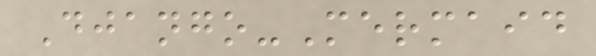Django-Mermaid
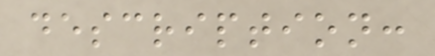description:
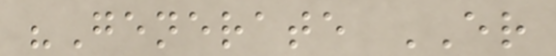"Generate ER
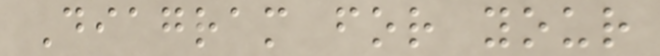Diagram for your
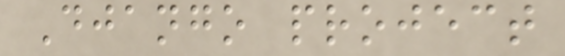Django project
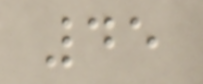45
